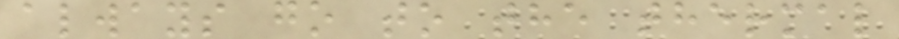always go to the thermal
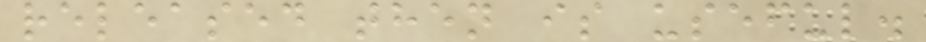released then is useful.
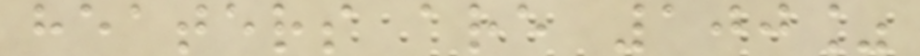heaters are 100%
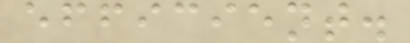efficient.
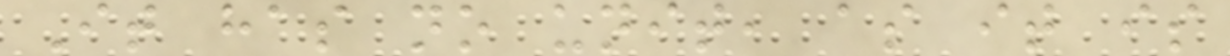It has no unit, as it is
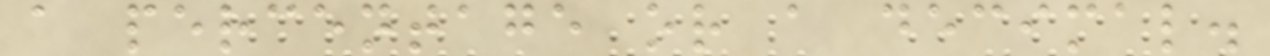a percentage or a decimal.
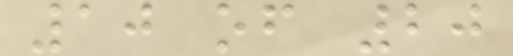10 of 20
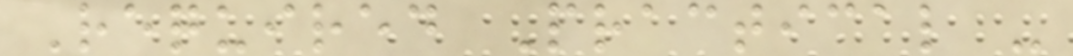Required Practical -
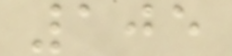105
